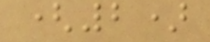(2)
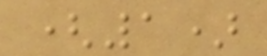(1)
